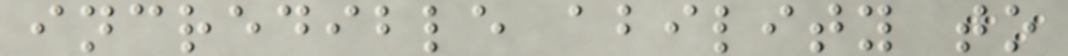incredible ability to
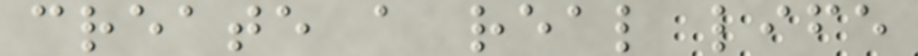create a real life
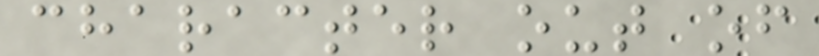character out of
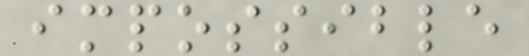impossible
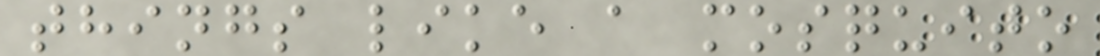things like a mosquito
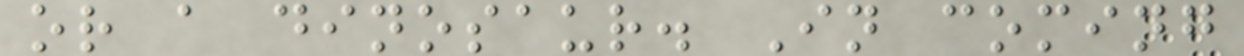or a dinosaur. In coming
